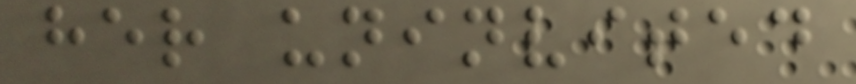her uninvited
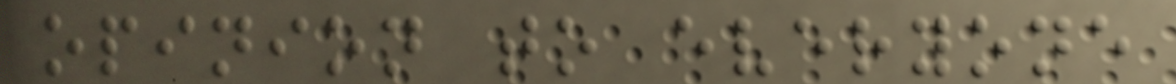opinion to everyone
